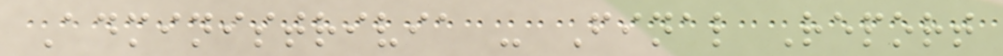Administrivia - Final Report
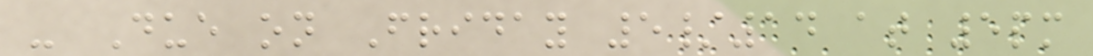- Due on Friday 5/14 at 5pm
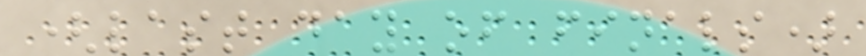(last day of finals)
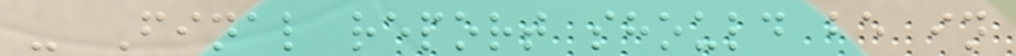- Final report should be in
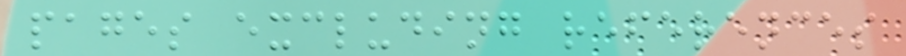pages excluding references
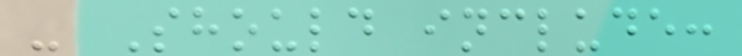- Should include:
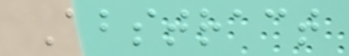Abstract
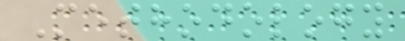Methodology
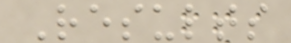Results
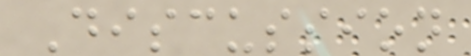Discussion
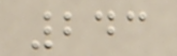243
